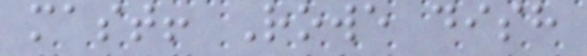mast! Rowe dish
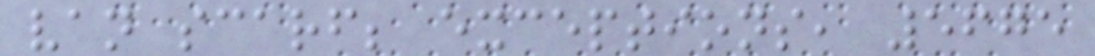van scarf; exceptions, 5675
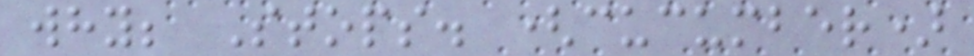why; Stops. (cucumber)
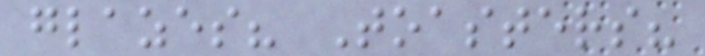glazes? Toasters?
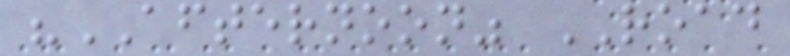"AFTERNOON" ROAD
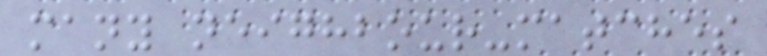many neighbour-matches
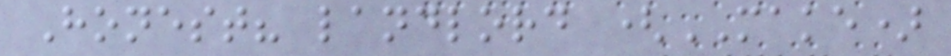Honest? landlord (MAKE)
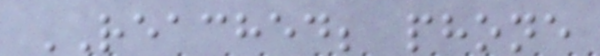REACHED; phone
